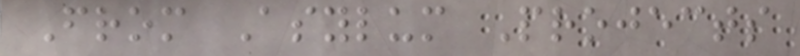From Asylum Projects
